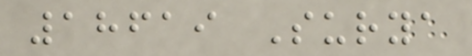18619 Surya
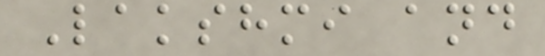Lakshmi and
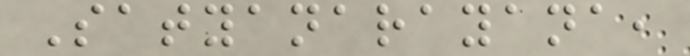Satyanarayana,
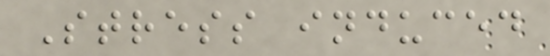Stress induced
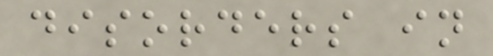disorders in
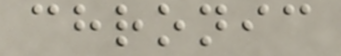chronic
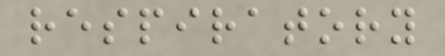respiratory
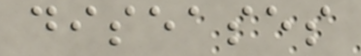diseases
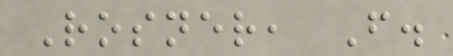Rosner, F.
